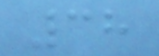38
